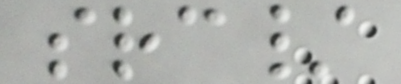src/
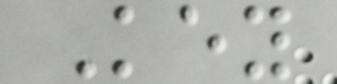Key
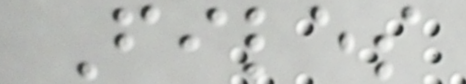Files
